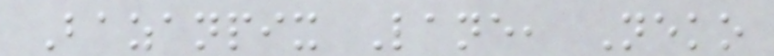Bazanpix Lane, Neko
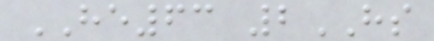HE63 2HS
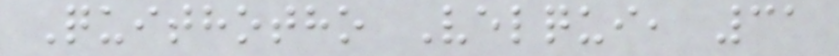Quithotho Velqui, 31
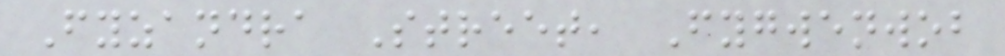Fyzandra Street, Fygwenwob
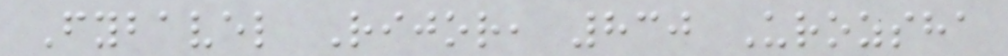Fybavel Rijor, 830 Urozsha
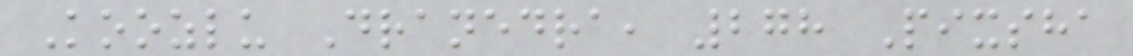Koozlu Dranedra, 278 Pixsha
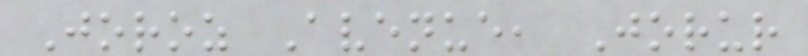Joroz Avenue, Jorur
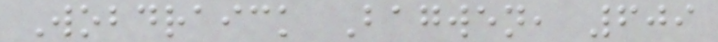Wobdraick Bagwen, 609
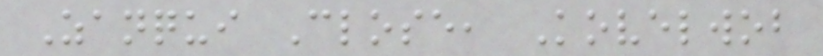Zanqui Close, Kovelwob
